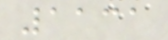1131
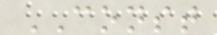CONST
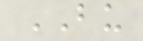BU
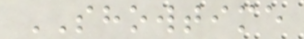SHOWTIME
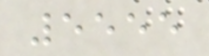5555
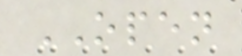OPEN
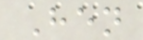Hen
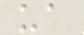ua
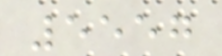5557
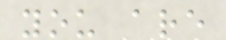you are
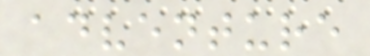adventure
